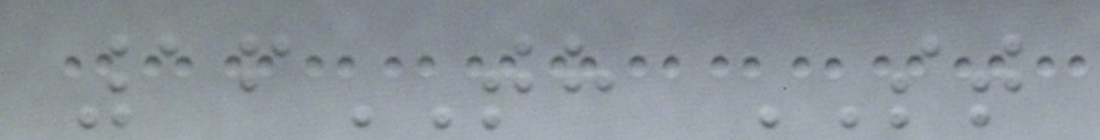16TH ST
